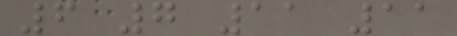6 7 11 11
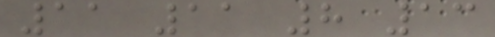11 11 8 13
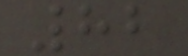82
